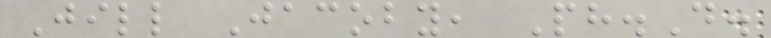Jill Jacoby, Ph.D.
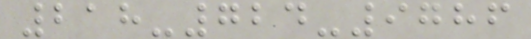218-724-9786
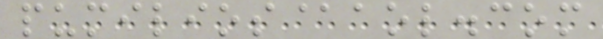pumilios@aol.com
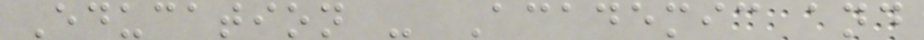Education - Academic and
